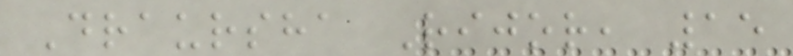Draursha Rijor, 15
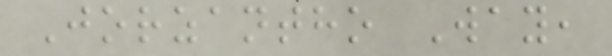Jorzantho Way,
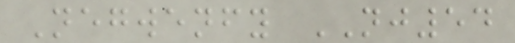Negwenfy NJ54
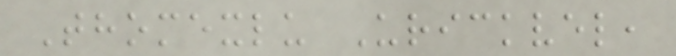Thomexlu Urickvel,
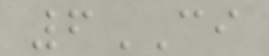6CI
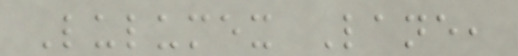Lulumex Lane,
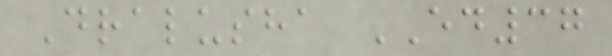Dralusha ED37
